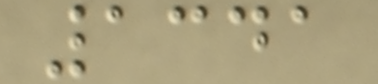1341
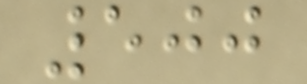500
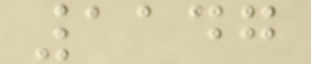1147
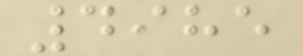4985
